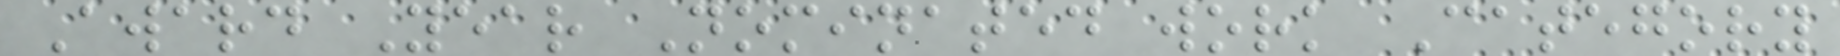Award Year Nominated work Category
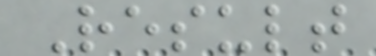Result
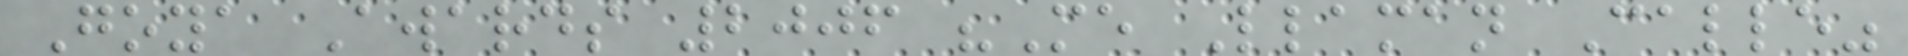Goya Awards 2006 "Me Llaman Calle"
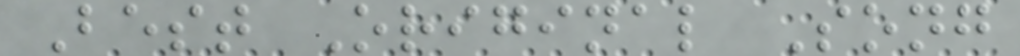Best Original Song
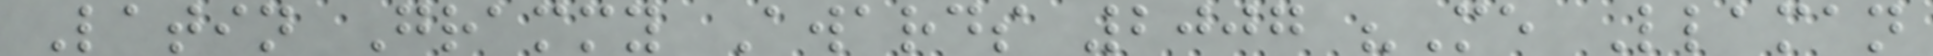Latin Grammy Awards 2007 "Me Llaman
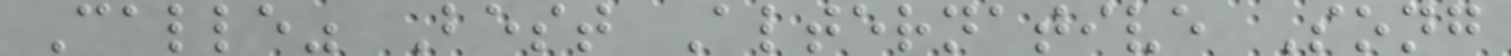Calle" Best Alternative Song
